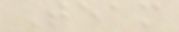Team
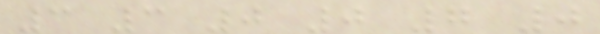3 3 0 0 7 0
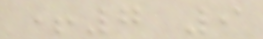+7 9
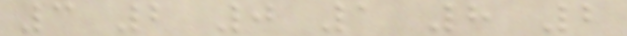3 2 0 1 8 2
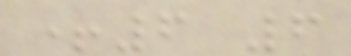+6 6
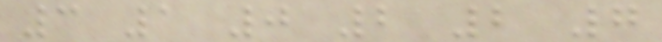3 1 0 2 2 7
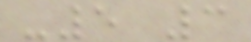-5 3
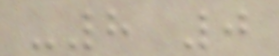-8 0
